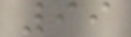99
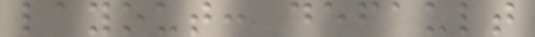layout: default
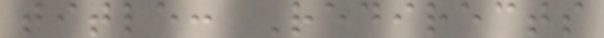title: Redirects
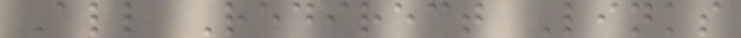All Redirect Links
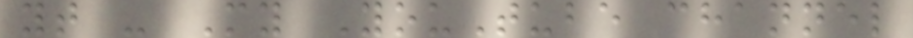yt - My YouTube channel
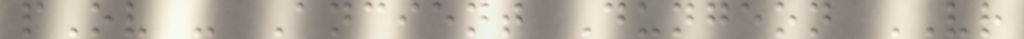pOv - Ancient Dungeon VR
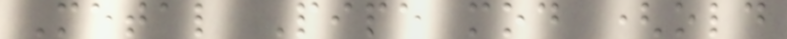Metal Pipe mod (old
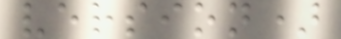version)
